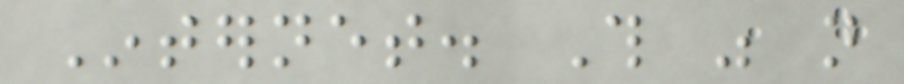Internet. This was not
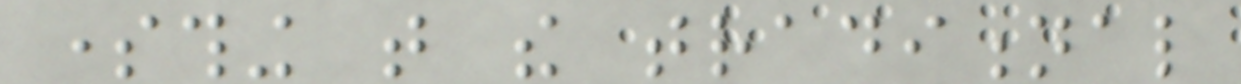something that the traditional
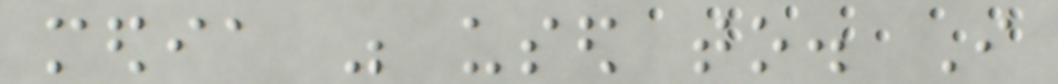media was used to. I
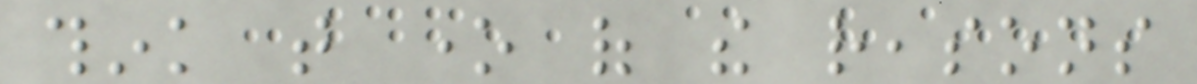think that one of the reasons
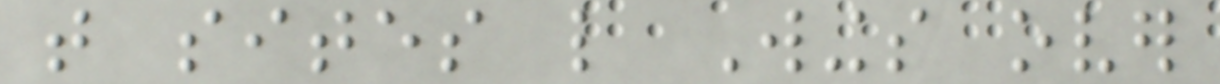that sites like Wings over
